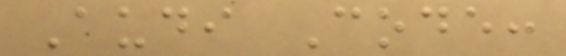Audi Code:
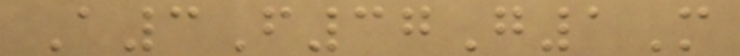A3F37G1M
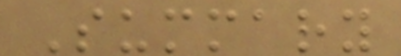Summary
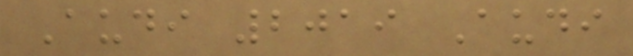Audi 2019 Audi
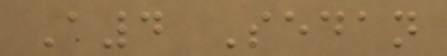A4 Sedan
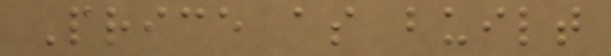Price as built
